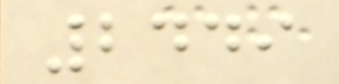2449
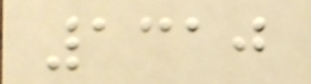1310
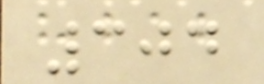304
